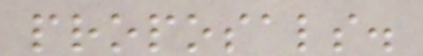proposals.
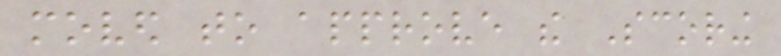moved to approve the Scoring
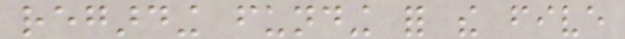regarding funding for the five
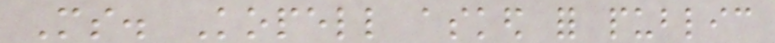Ms. Kopell asked for public
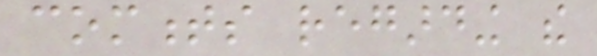comments regarding the
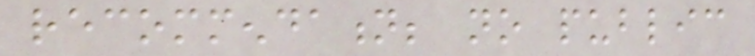recommendation; no public
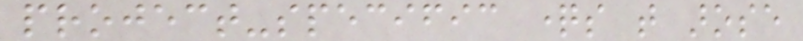project-specific questions that arose
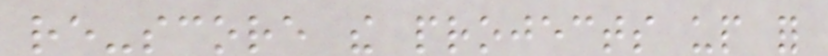re-score the projects up for
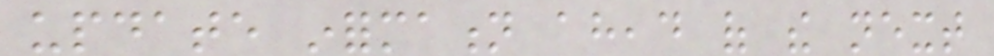update information ahead of the next
